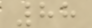88
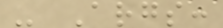- Args:
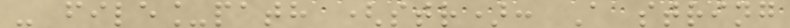- file_path (str): A string
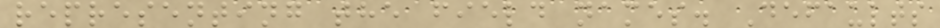representing the field names. Defaults
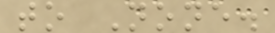to None.
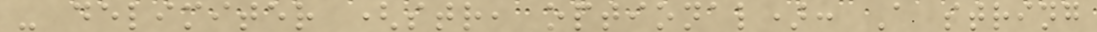- delimiter (str, optional): A string
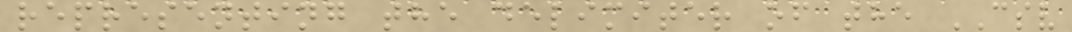representing the delimiter of the CSV
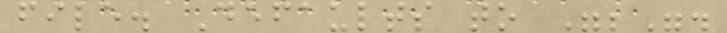file. Defaults to ";".
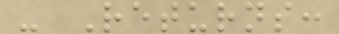- Returns:
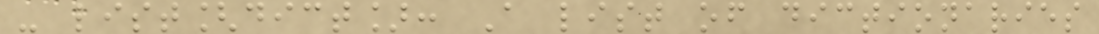- list[dict]: A list of dictionaries
